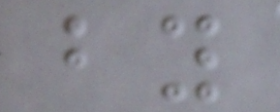by
